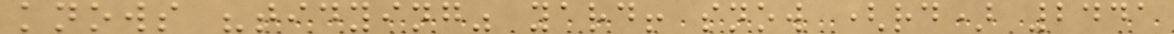knows "tidying" yard! snow (rd) 2441
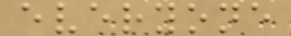everyone
